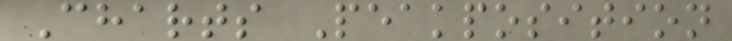Charts Peakposition
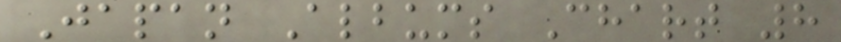Japan Albums Chart 8
